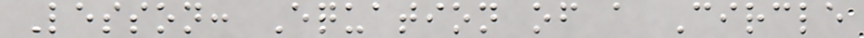Lesson: Equation of a Circle
